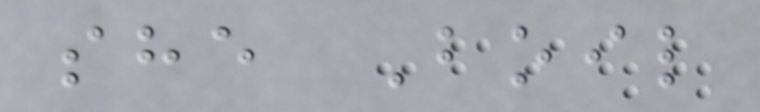she Boil
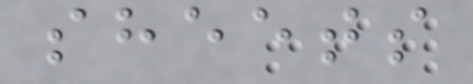sheets
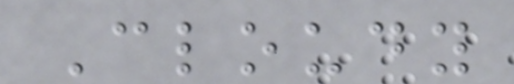Cloudy
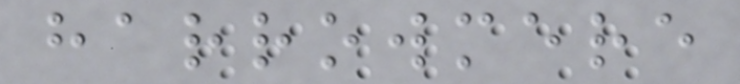harrowmere
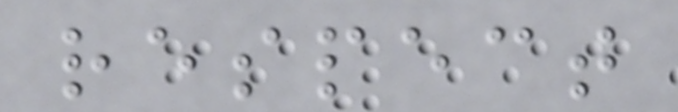respect
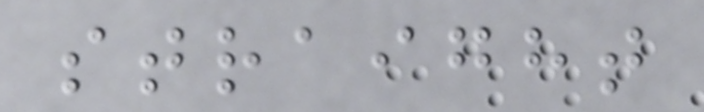straight
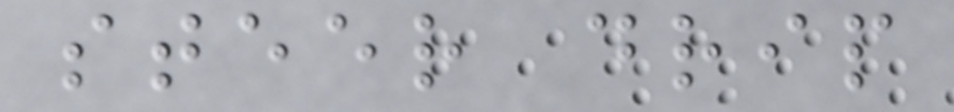steer drip
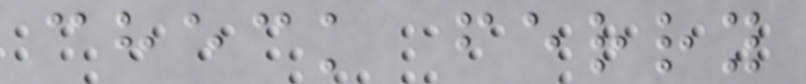check ferry
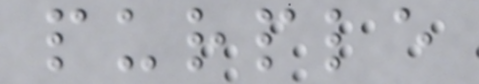purple
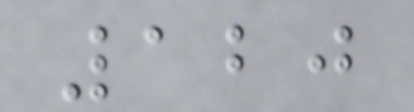120
